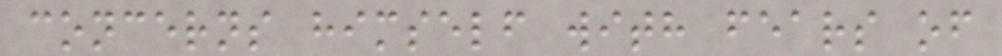concerns himself with fears of
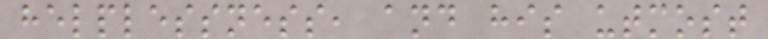helplessness, and his utmost
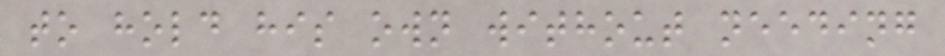to hold his own without needing
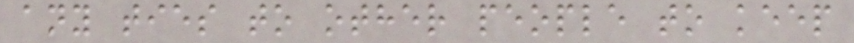any ties to other people to keep
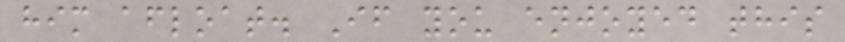him afloat. If you enjoyed this
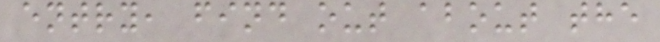entry, find out about the
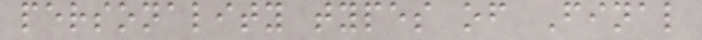personality types of Final
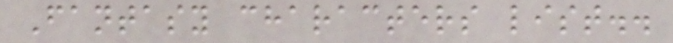Fantasy characters list..
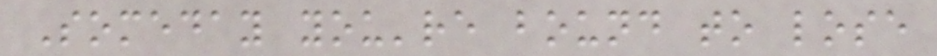Someday you're bound to lose
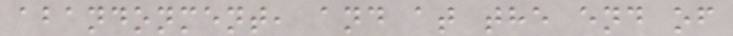abandonment, and at the end of
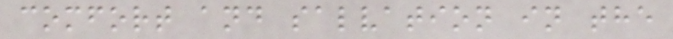comfort and salvation in the
